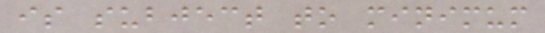is subject to minimum
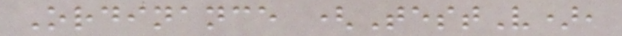Ordinance (TestV),
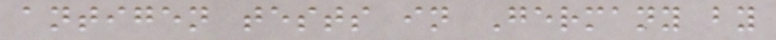antigen tests in Germany by
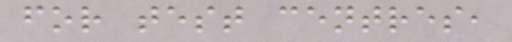for test centres,
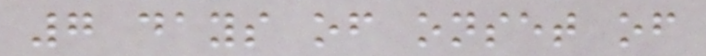7 days of onset of
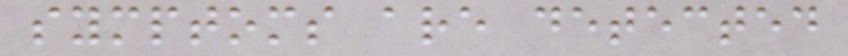symptoms are detected
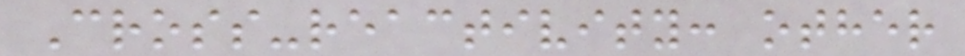Cross-reactivity: other
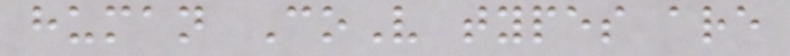human CoV types are
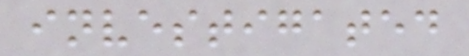investigated
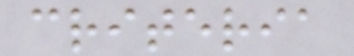criteria
